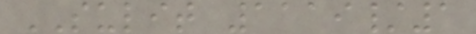SULIT 1119/1
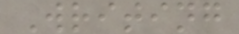Writing
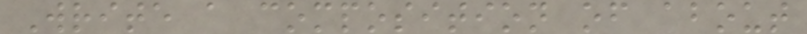Write a composition of about
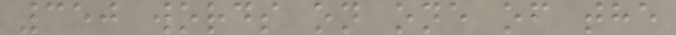350 words on one of the
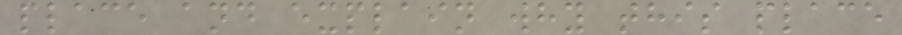place and explain why this place
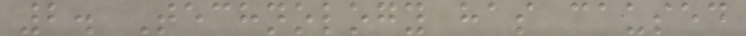2. Technology has caused
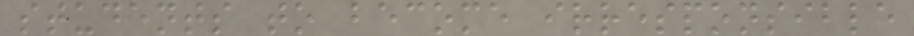students to become irresponsible
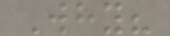Why?
